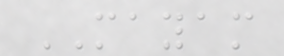MAYAM
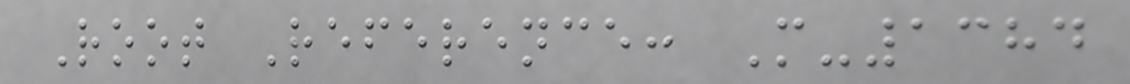Root Reference: M-1384
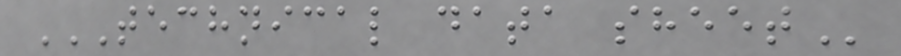TECHNICAL DATA SHEET
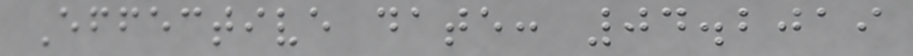Effective date: 04.2019
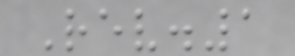Rev.1
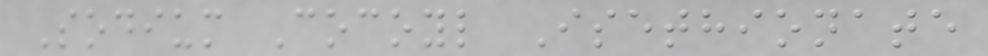Sodium Cocoyl Isethionate
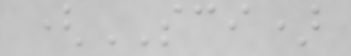(SCI)
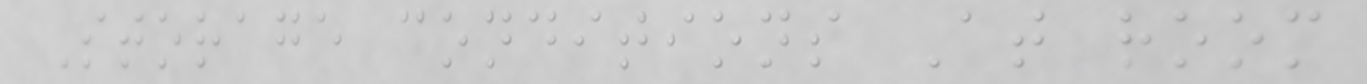Storage conditions At room
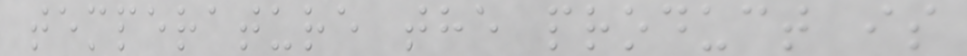temperature the product is
